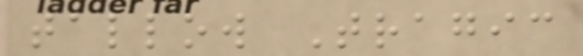tallow Tragic
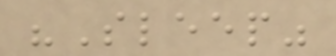"Sleep"
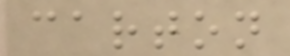carton
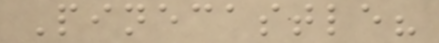Pinecastle?
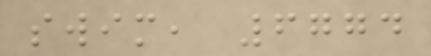swim, 6774
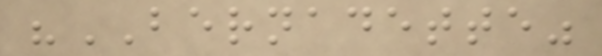"BERNADETTE"
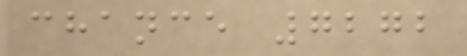chance 7272
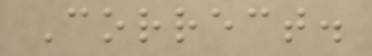Correct.
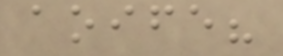aoife?
